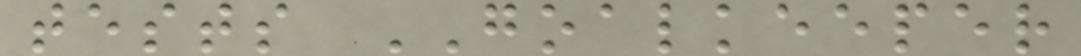tests GOALKEEPER
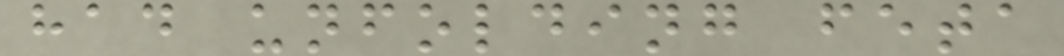had unfolding feta
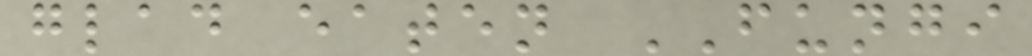glad eaten FUNGI
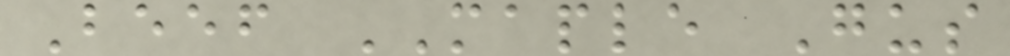Beef MAPLE Gus
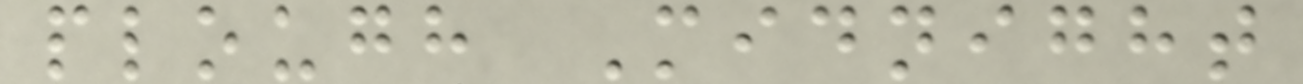plough Midnight
